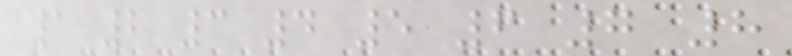1 2 3 4 5 6 7 8
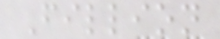Fillion
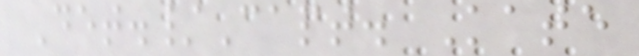Det./Capt. Kate
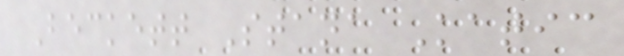Beckett Stana Katic
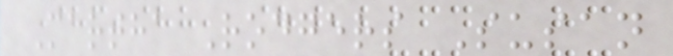Martha Rodgers Susan
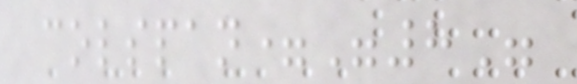colspan="8"
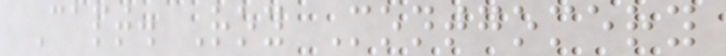Capt. Roy Montgomery
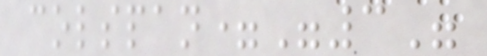colspan="3"
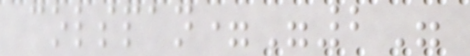colspan="2"
